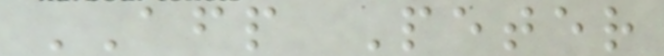AFP Peter
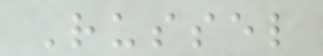Russel
